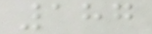187
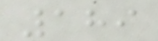189
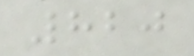820
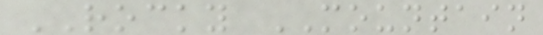ROCKY MOUNTAIN
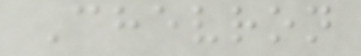Chevron
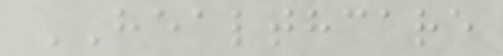HEALTHCARE
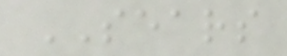SEARS
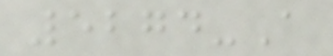5274-A
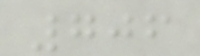706
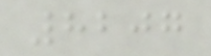8207
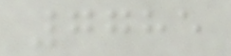7785
